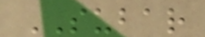SUBAR
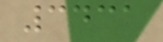3431
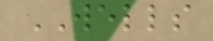WELLS
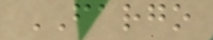FARGO
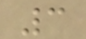3
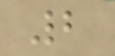2
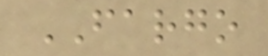FARGO
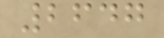2647
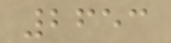2653
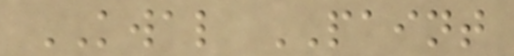KWAL PAINT
